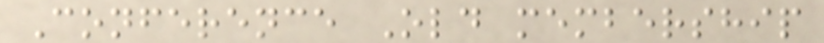Conference Old membership
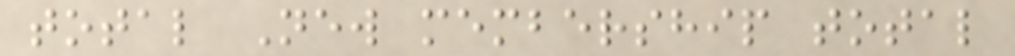total New membership total
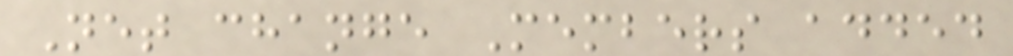Net change Members added
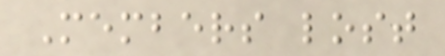Members lost
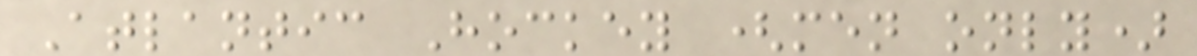Atlantic Hockey (men only)
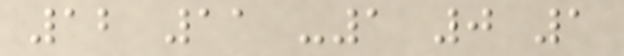12 11 -1 0 1
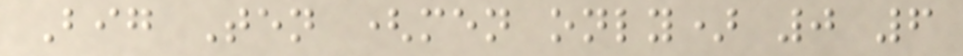Big Ten (men only) 0 6
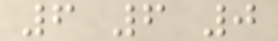6 6 0
